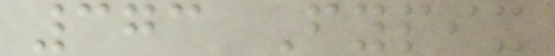373 Fypix
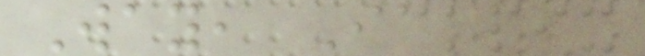Way, Ickpix
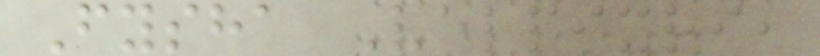Fysha Velpixri,
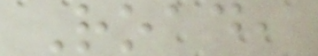Road,
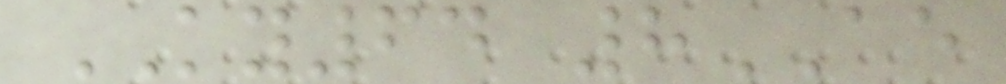KY64 8AE
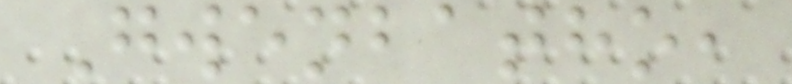Gwenbatho,
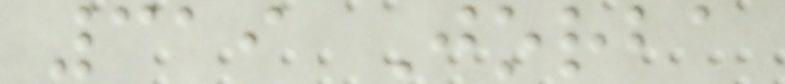319 Jorba
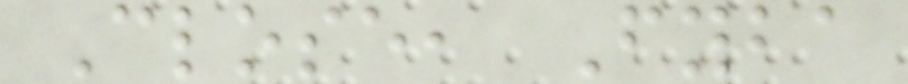Close, Fyba
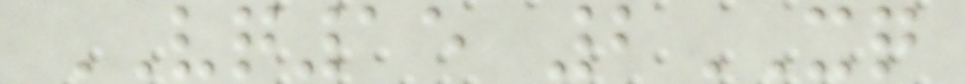VQ15 2XQ
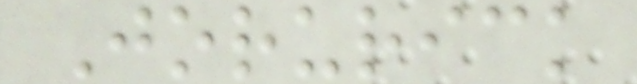Jorurick
